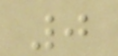0
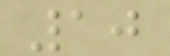10
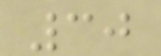30
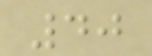40
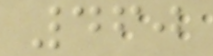460
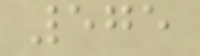575
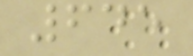645
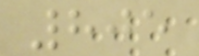805
